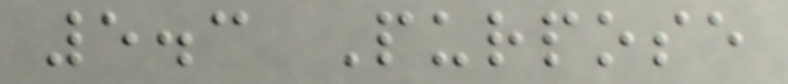5.3 Purpose
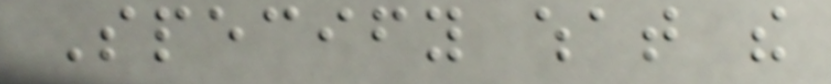Specify what the
